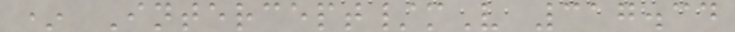* Intercept/mV 317.34
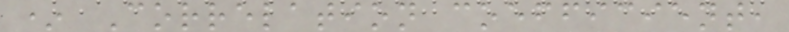* Correlation coefficient,
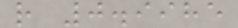r 0.9985
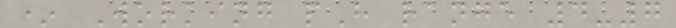* Working pH range 4-7
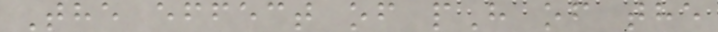The effect of pH of the
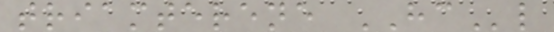triamterene HCl
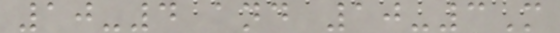10-4 and 10-3M
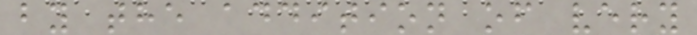by the addition of very
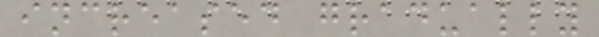increased gradually
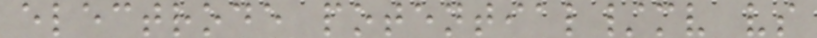electrode potential/mv vs
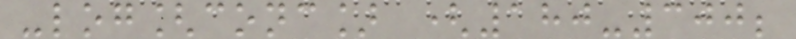-log[conc] (180-300;
